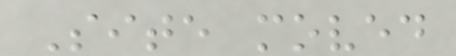Site moved
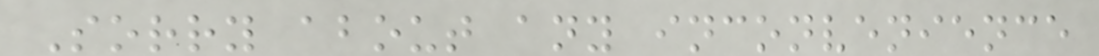Sorry about any inconvenience
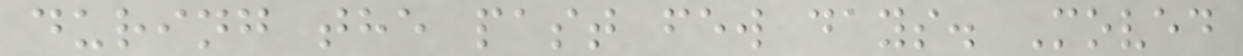during the past few days. Moved
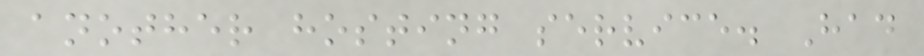another hosting service. Had
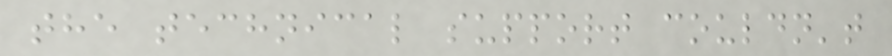the technical support couldn't
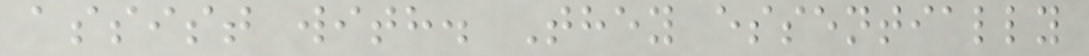assist with. They essentially
